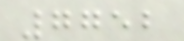7752
